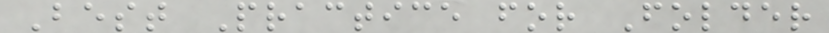Best Practice for Folder
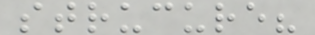strucure?
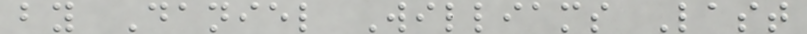by Daniel Williams Last
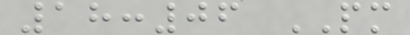18:06 PM
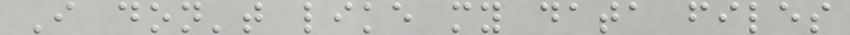I don't like my data files
